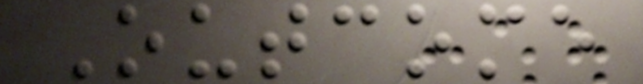Outcome
